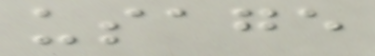usage
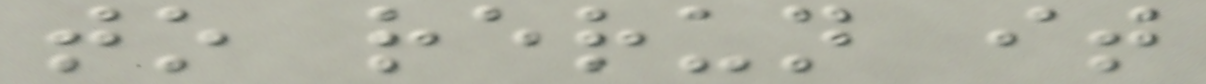to rerun it
